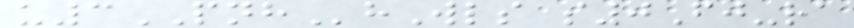u3PNHhWls s0Fj-ra
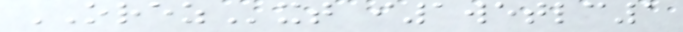OREZxt i1wetlc1
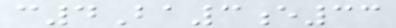c4Ba3e33
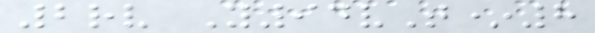2rv Y94vT*8
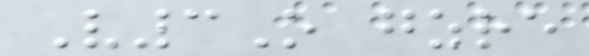V3O gzre
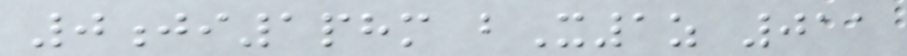0ji1phm bX1z 011
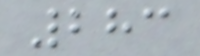283
